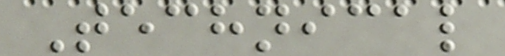Technical
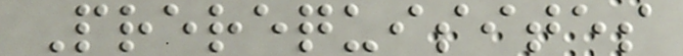Prerequisites
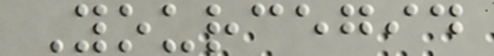Yourcegid
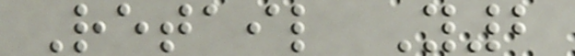Retail Y2
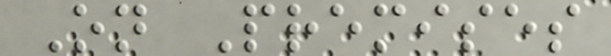On Premises
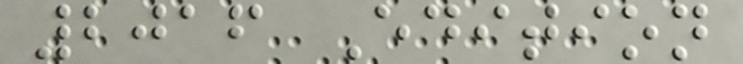2016 Edition
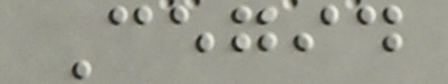Cegid
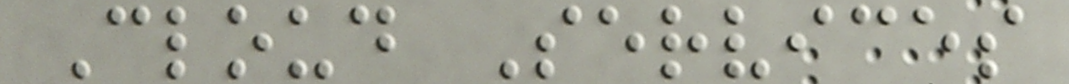Cloud Services
